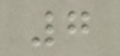7
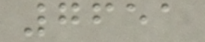7651
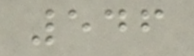546
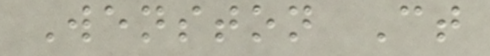Wenston Ct
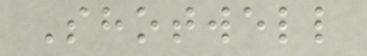Shotwell
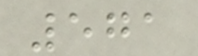571
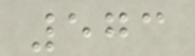573
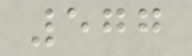577
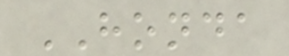HONDA
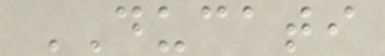DUCATI
